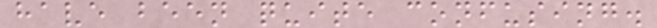have been quite confusing.
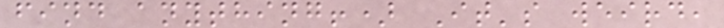find anything!) It's weird,
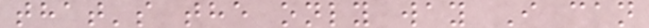that's the only way I can
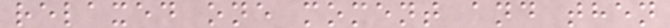relaxed one moment and then
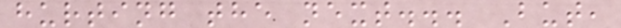hurting the next... But,
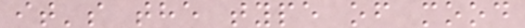it's the type of mood
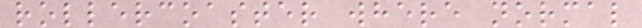rollercoaster where normal
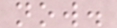now.
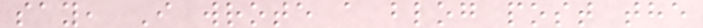say, I wrote a blog post the
